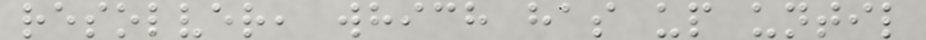resolver, which has up until
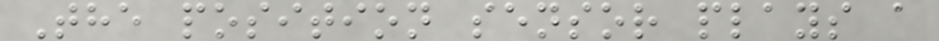The position sensor plays a
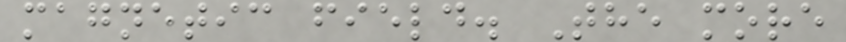magnetic field. The more
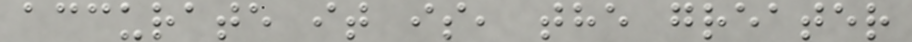accurate it is, the greater
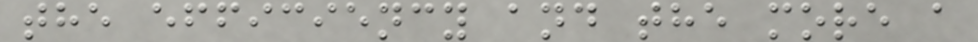the efficiency and the more a
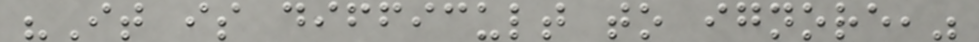"It is difficult to ignore,"
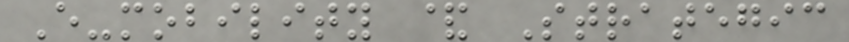E-mobility & Strategic
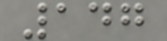147
